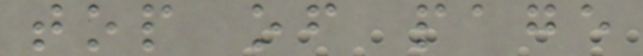top of page
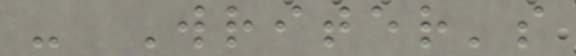- Writer's
